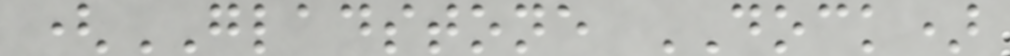(GLADSTONE DOCK)
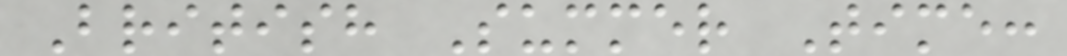British Summer Time:
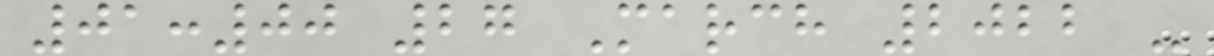01:00 27 March 2022 -
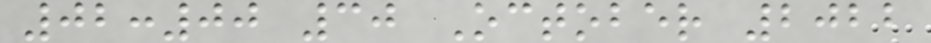02:00 30 October 2022
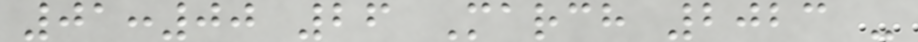01:00 26 March 2023 -
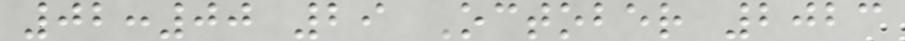02:00 29 October 2023
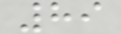89
